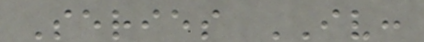Series IV:
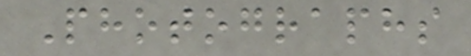Photographs
